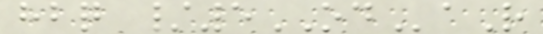hbq /5ODaR
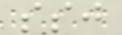ssj
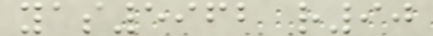yas5962 r90
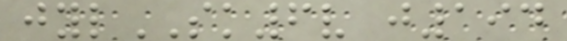jylSK6v j194
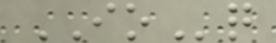IOq
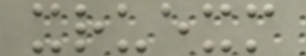xruexm
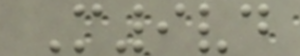M9vd
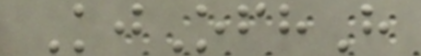KjOfhH
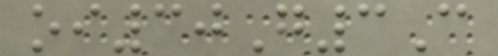oi30G3C
